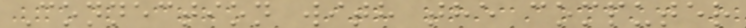Connection with the computer
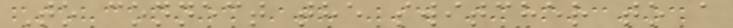To connect the switcher to a
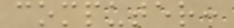computer:
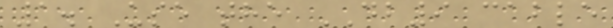1. Use the DB9 cable
